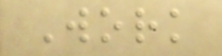Work
